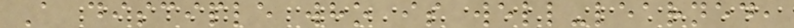A disciple who is well-learned,
